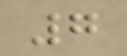7
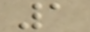1
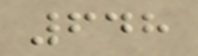648
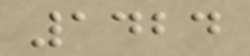1424
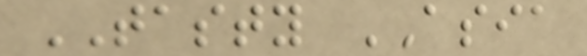TASTY ASIA
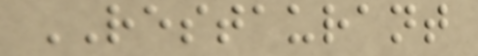RESTAURANT
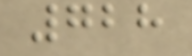728
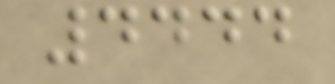4444
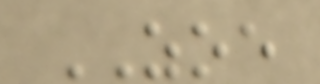ZOE
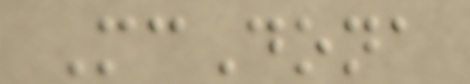McDona
